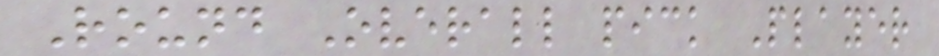Round Overall pick Player
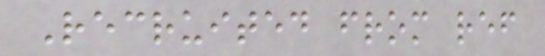Recruited from ref
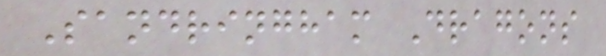Sandringham Dragons
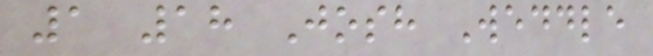1 18 Josh Weddle
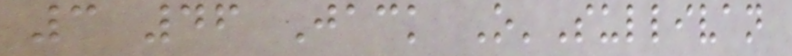3 46 Jack O'Sullivan
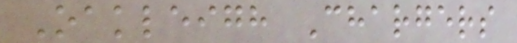Oakleigh Chargers
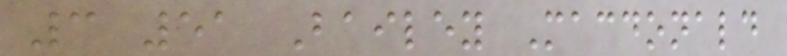3 51 Bailey Macdonald
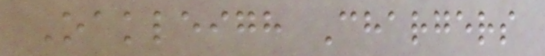Oakleigh Chargers
